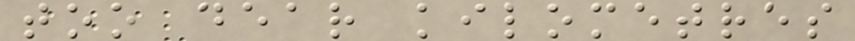too dear kilometres
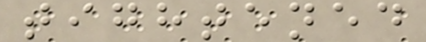tightened
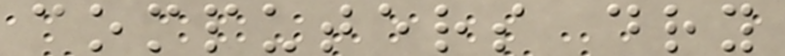computers dry
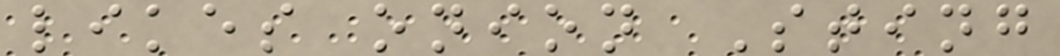likes onion Sting
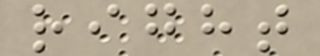right
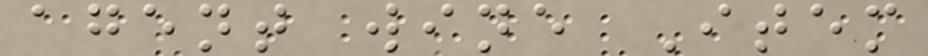agent wine Item
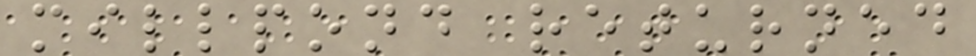millpond returned
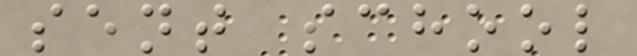sent school
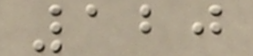120
